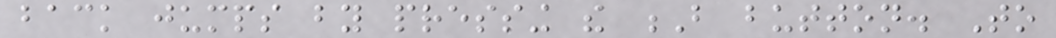back jumps by pressing the B button. To
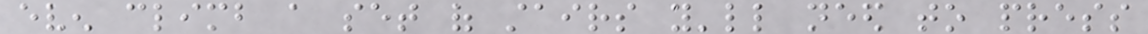even climb a set of stairs you'll need to press
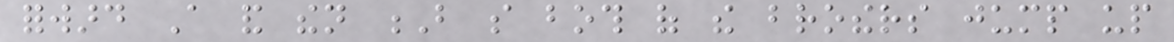forward A and then B so both of the brothers jump up
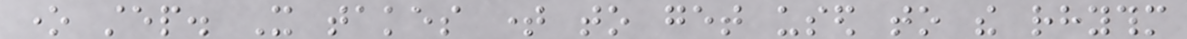one step. It takes time to get used to the rhythm
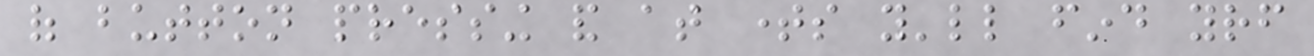of button pressing and at times you'll find yourself
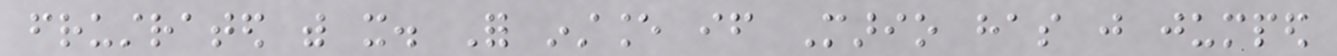frustrated with it. For instance if Mario has just jumped
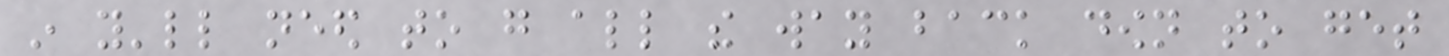in you'll need to go all the way back down to get
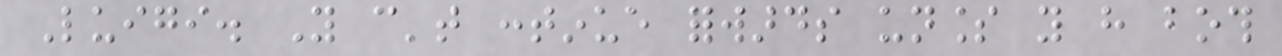Luigi. You can't continue forwards unless you have both
